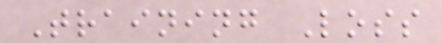Training Loss
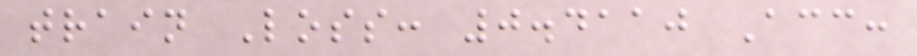train Loss: 0.4110 Acc:
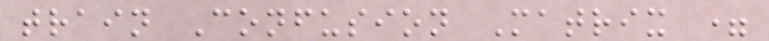train Confusion Matrix =
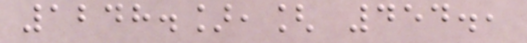1248.],[ 454.,
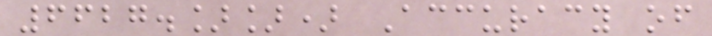6627.]]) Accuracy of
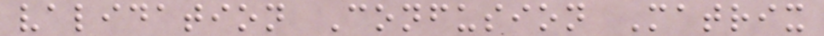validation Confusion Matrix
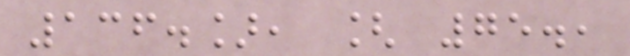136.], [ 75.,
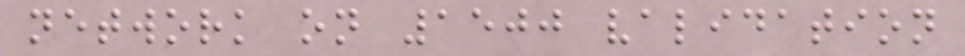network on 1500 validation
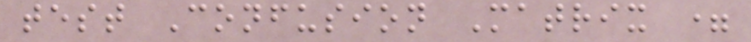test Confusion Matrix =
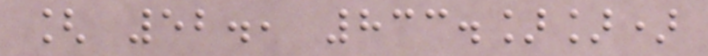[ 52., 833.]])
